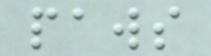paws
